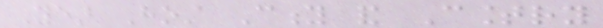Year Host City and Country
